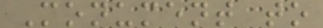Monument to
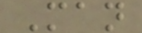Man
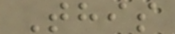This
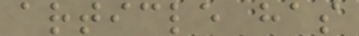article has
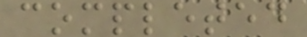completed
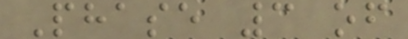Phase 3 of
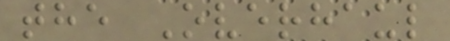the Overhaul
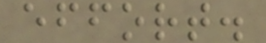effort.
